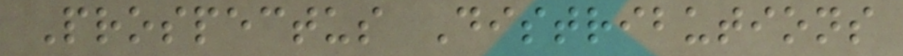Prospectus Distributions
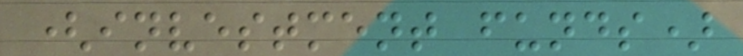(investment funds)
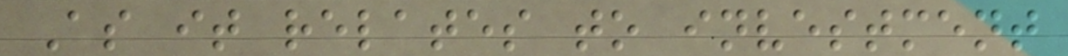As it relates to investment
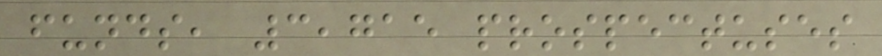funds, 3,715 prospectuses
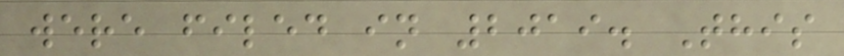were filed in 2019. This
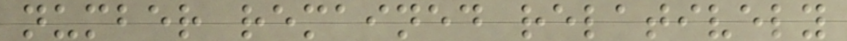number remained relatively
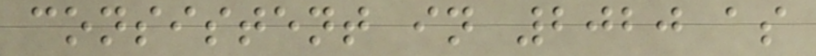consistent in 2020 as
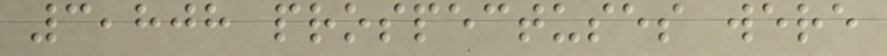3,808 prospectuses were
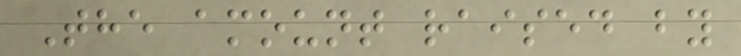The amount raised by
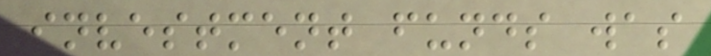investment funds was
